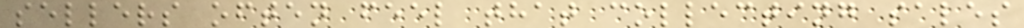sellers often feel that collecting sales
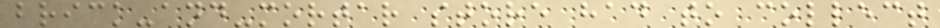brick-and-mortar store had to collect
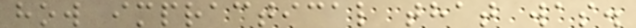how impractical that was.
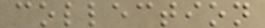collection
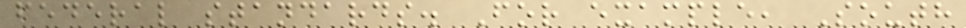federal standards. For example, South
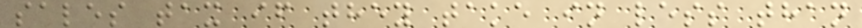sales tax if they take in less than
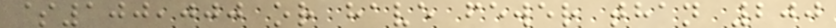$100,000 or have fewer than 200
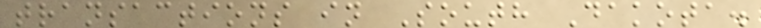transactions in South Dakota.
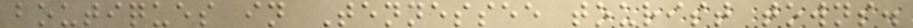boutiques in Tennessee tourist towns.
